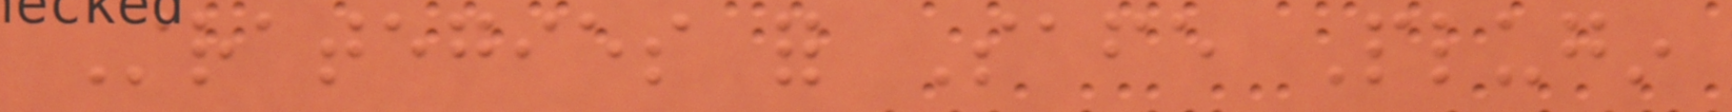Strategies for Safe Plugin
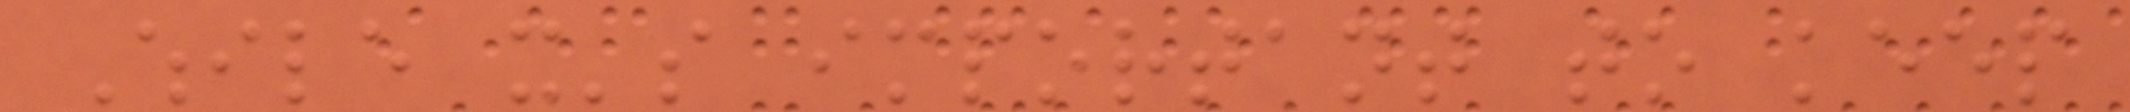While it's important to keep
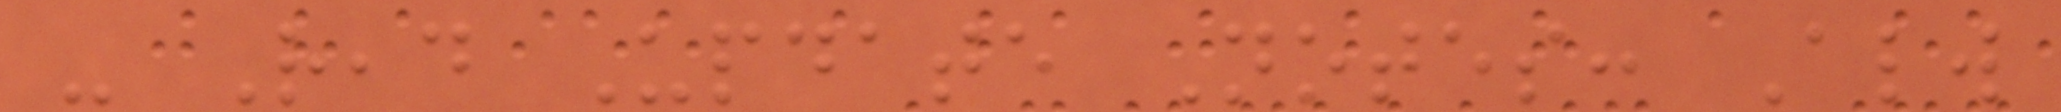- Read Update Notes: Always
